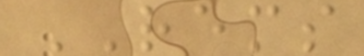REMS
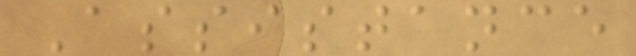Assistance
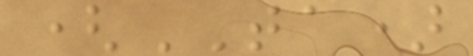(TA)
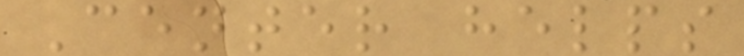Center helps
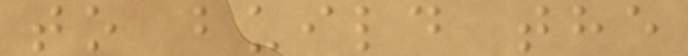to build the
